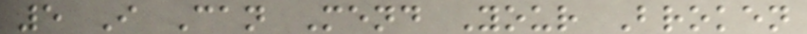5 I Can Mend Your Broken
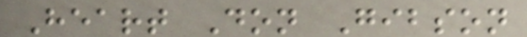Heart Don Gibson
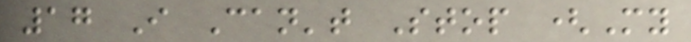17 I Can't Stop (My
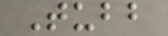Tubb
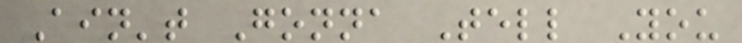Ain't Gonna Tell You
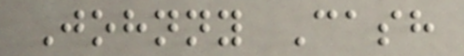Johnny Cash
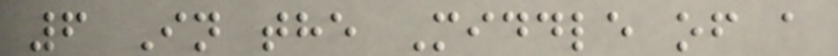6 In the Middle of a
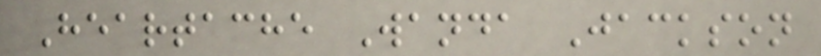Heartache Wanda Jackson
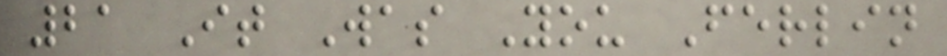21 It Was You Ferlin
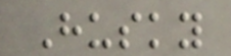Husky
